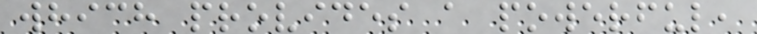which provides a powerful,
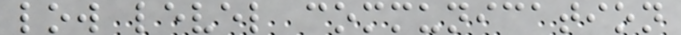low level communication
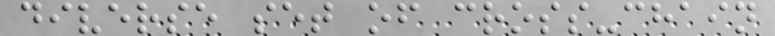diverse set of cross-chain
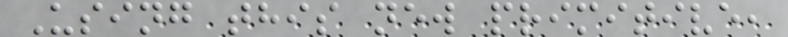Using this new primitive,
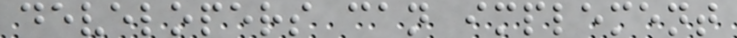developers can implement
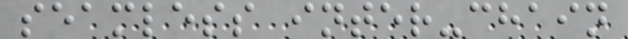seamless inter-chain
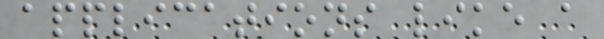applications like a
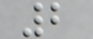2
